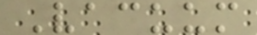Vacuum
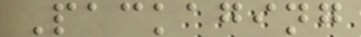Packaging
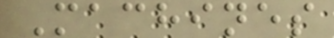Machines
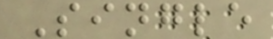Single
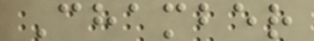Chamber
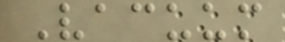Vacuum
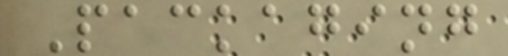Packaging
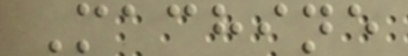Machine
